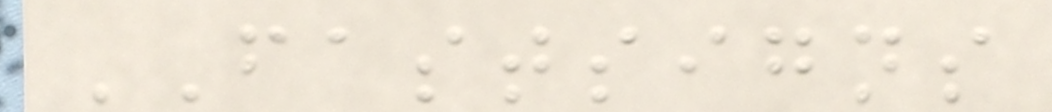FASTSIGNS
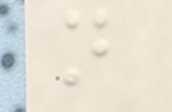n
